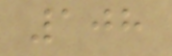108
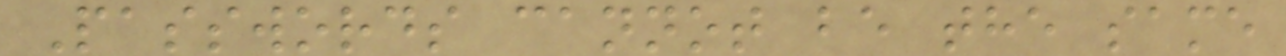Passwords cannot be the same
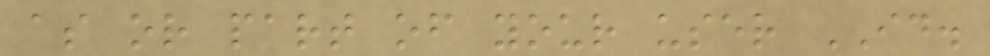as or part of your user ID.
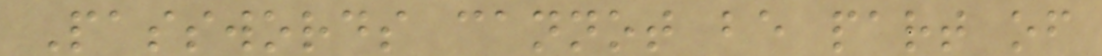Passwords cannot be part of
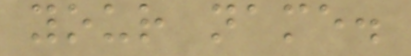your name.
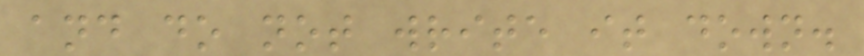and do not write it down.
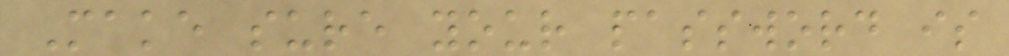Make sure your password is
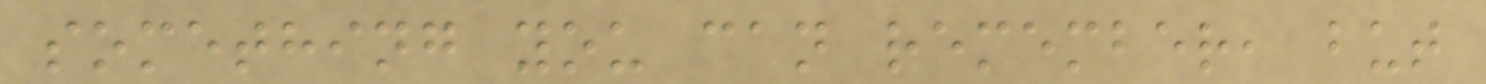something you can remember, but
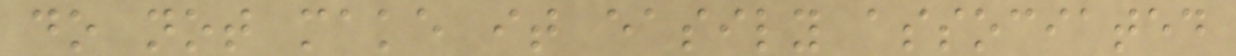do not make it easily associated
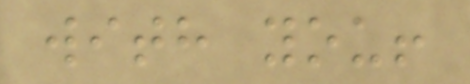with you!
